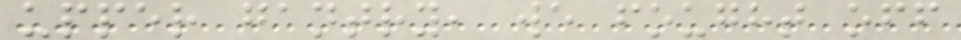upper gantry, we fought off
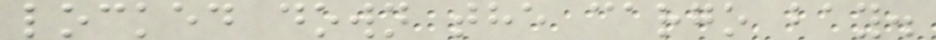locked down the cargo bay.
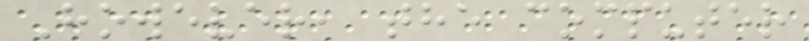However, the computer
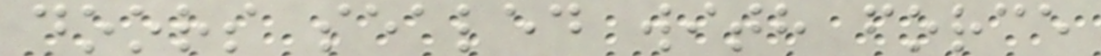doors sealed with force
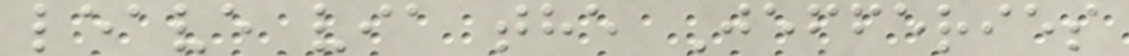leave via the Jefferies
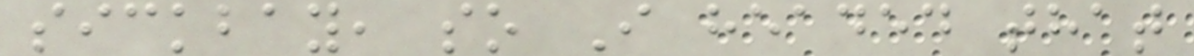sickbay, so I headed that
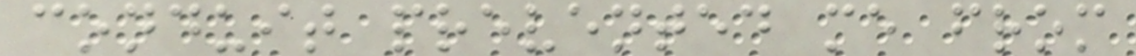conduit prevented me from
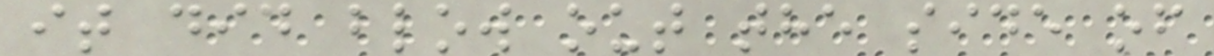it did blow out the side of
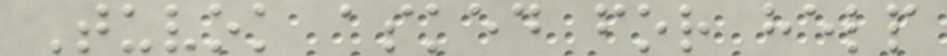Tuvok asked for help
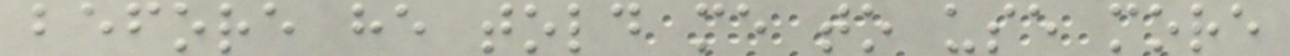before he told me to use more
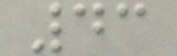43
